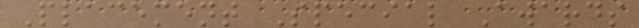Placement Special Awards
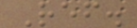Ref.
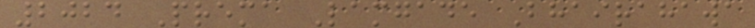2024 Prema Lamgade Bhairahawa
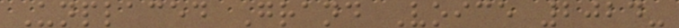Unplaced Grand Voice 2024-
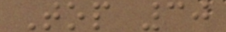Top 30
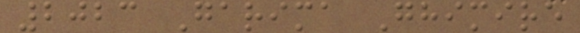2023 Garima Ghimire
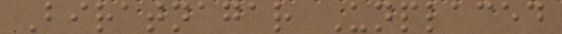Biratnagar Unplaced
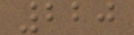220
